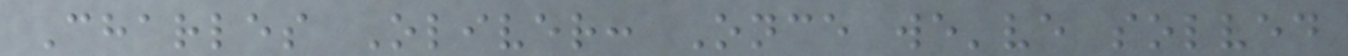Charles Oliver: Once we've solved
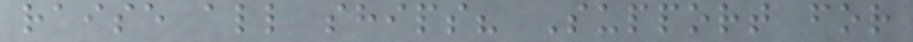raise all ships? Support for
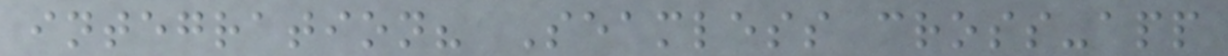integration? Seamless cross-app
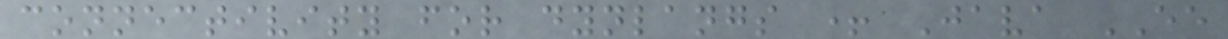connectivity for dynlangs + Java EE
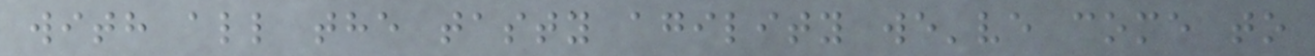with all the tasty agility we've come to
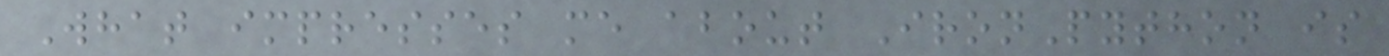What impresses me about IronPython is
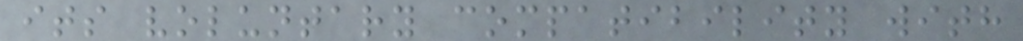its voluntary compatibility with
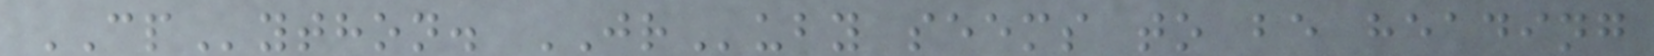CPython. JRuby seems to be heading
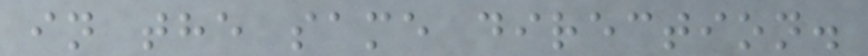in the same direction.
